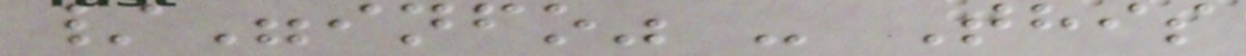/"info" - This
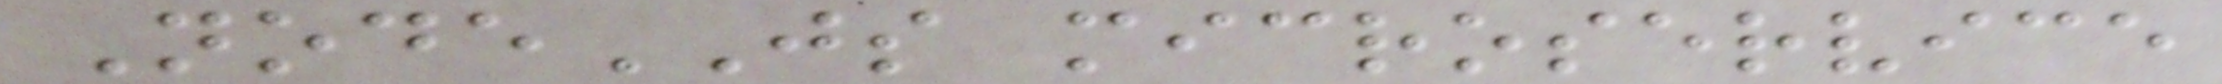NodeJS microservice
